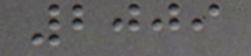2009
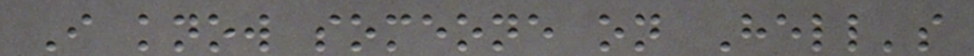I know someone on Hell's
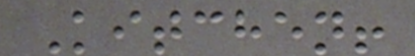Kitchen!
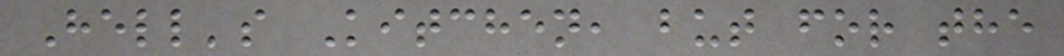Hell's Kitchen, but for the
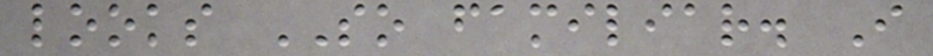looks SO familiar. I
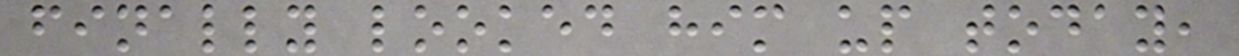finally looked him up today,
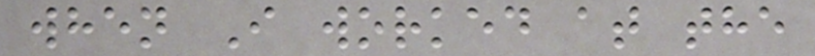when I worked at the
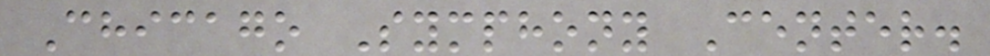Chicago Symphony Center.
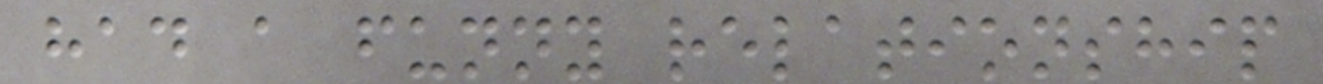had a funny relationship
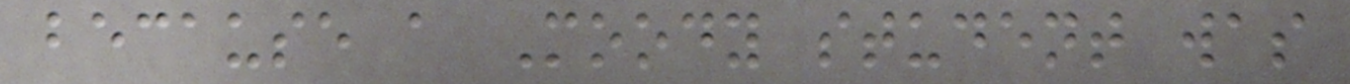because a Moody student was
